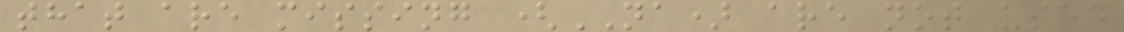that are missing (NA) are not used
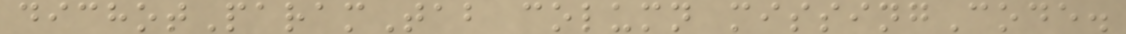dichotParamTab column missingCode.
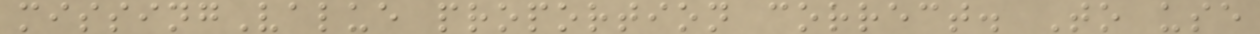missingValue proportion correct. To use
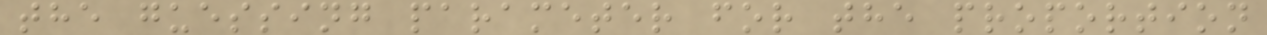the guessing parameter for the proportion
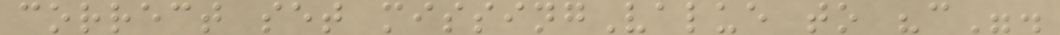correct set missingValue to "c".
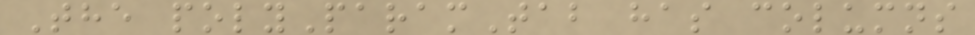The polyParamTab has columns
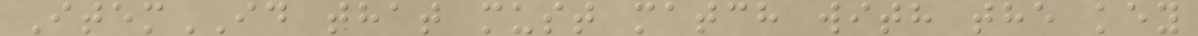ItemID that must match with the key
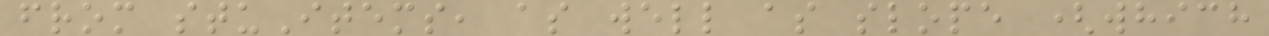from stuItems, as well as slope (which
